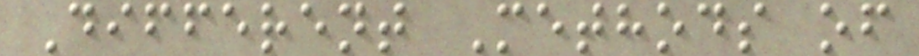Different Methods of
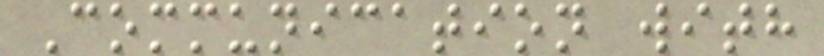Communication with
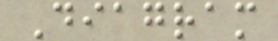Diagram
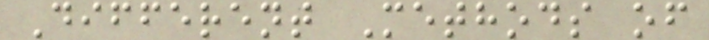Different Methods of
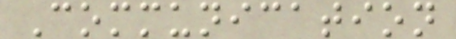Communication
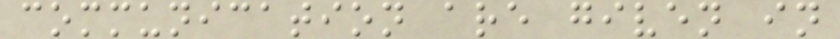communication are given in
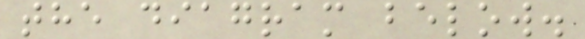the diagram below.
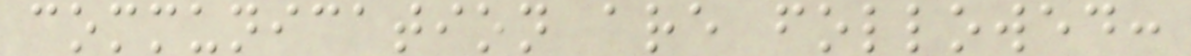communication are followed:
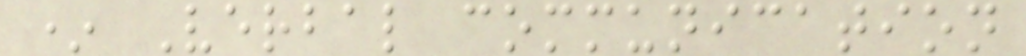* Verbal communication
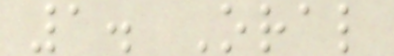1. Oral
